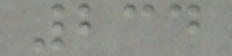234
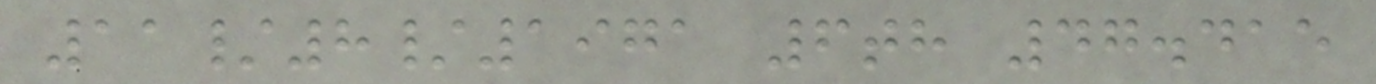11/8/1971 6th 47.415
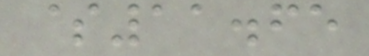$11.65
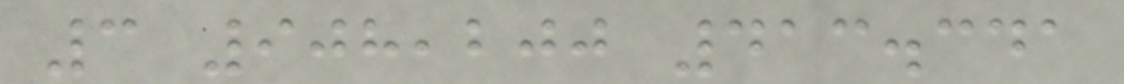3 908,200 413.341
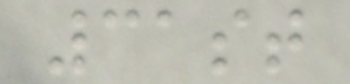31st
